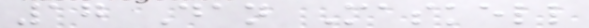17 Dan Maskell
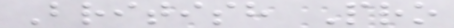British Pro
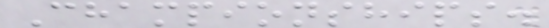Championships.
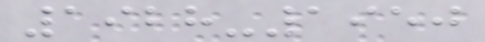1928-1950
